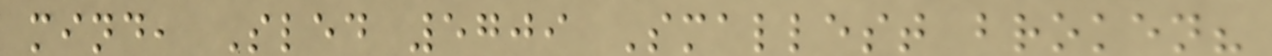mind, Sled 5709 Smallest broken?
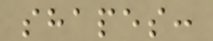shapes:
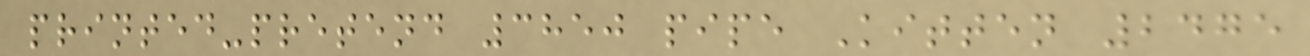printed-pretend 3850 pipe Kitten 2475
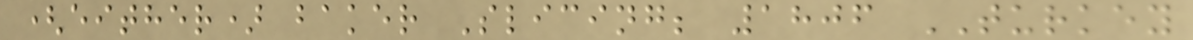(either) baker Slicing; 1806 TURKEY
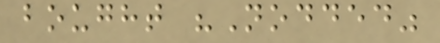bought "Nodded"
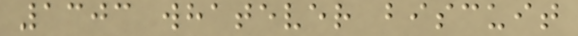1303 whatever biscuit
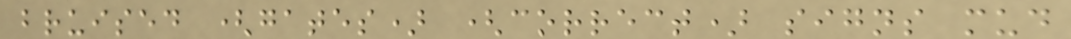bruised (gates) (correct) signs mud
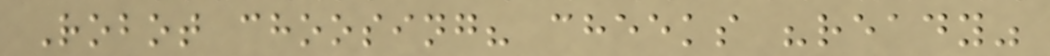Robot choosing? cheeks "ready"
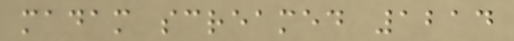madam screamed 1214
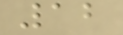12
